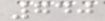740
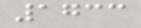1733
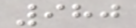980
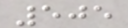505
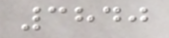3840
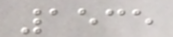1535
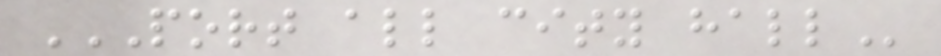PORT ALL CITY HALL
